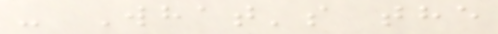- What's the
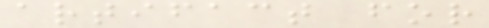artifact for
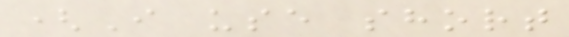(I use short
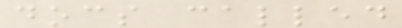docs called
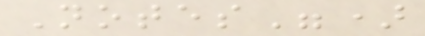Notes")
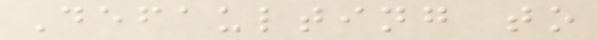Defaulting to
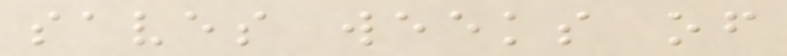saves weeks of
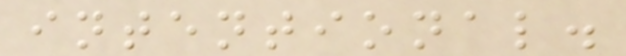intentional.
